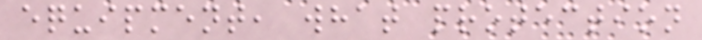equipment, what protection
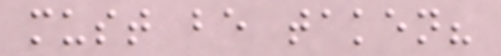must be taken?
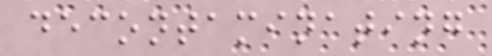decontaminating
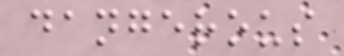dangerous
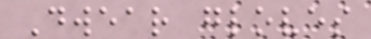Dwear gloves
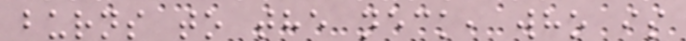burns to the neck, who is
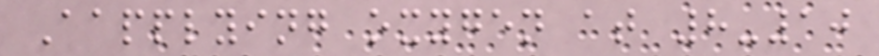Aapplying oxygen at 8-10
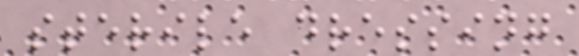sterile dressing
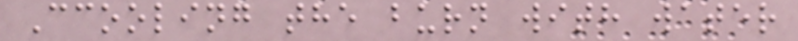Ccooling the burn with water
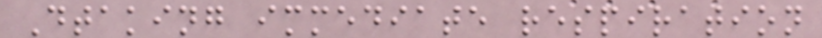Dtaking immediate respiration
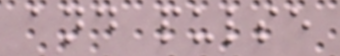and pulse
